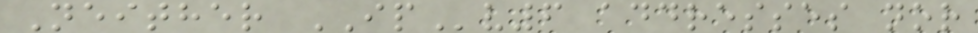Neither IPv6 addresses nor
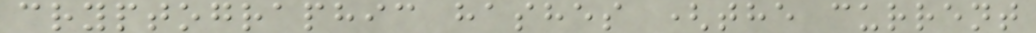cryptographic hashes (the current
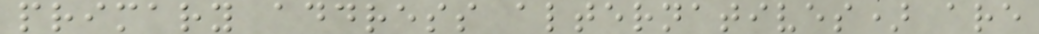primary address alternatives) are
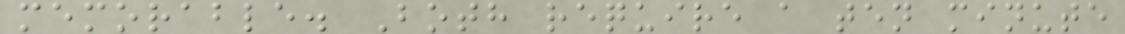memorable. Both require a ten minute
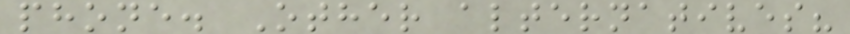phone. Other alternatives?
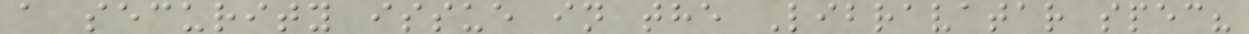a security issue in the Libravatar spec?
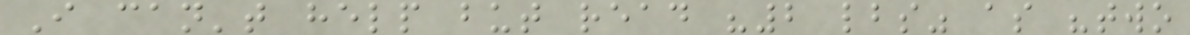I can't help but read "2 lbs" as "two
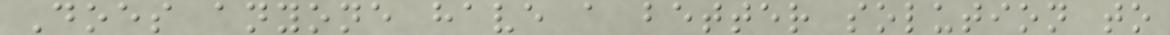Does anyone have a better solution to
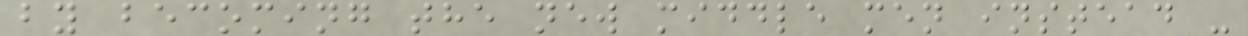by becoming the new middle men instead -
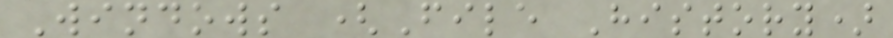Windows (File History)
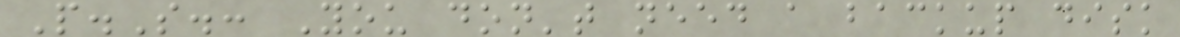P.S.: You don't need a backup disk
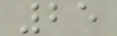25
